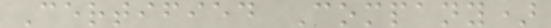Certified Company)
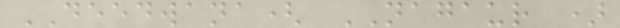DEEDWANA( NAGAUR )
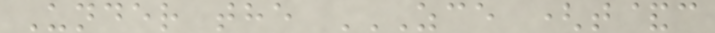Under the ZCE (T&C
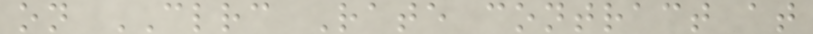on CLRC Rate contract at
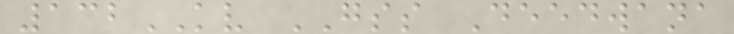132KV GSS Deedwana
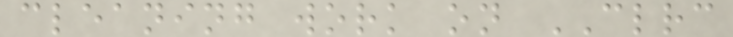cleaning work on CLRC
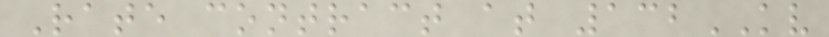Rate contract at 132KV
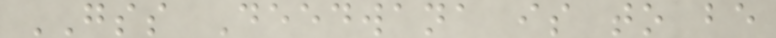GSS Deedwana is to be
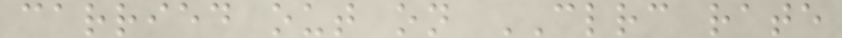carried out on CLRC rate
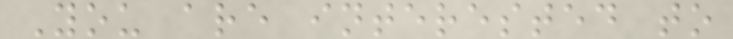You are interested to
